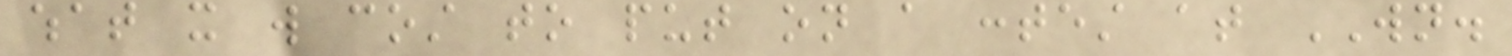what it will cost to put on a contest at WN.
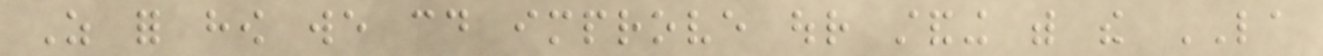As for how we could improve our standing with the LA
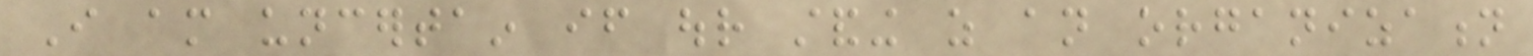I am uncertain if our standing as an organization
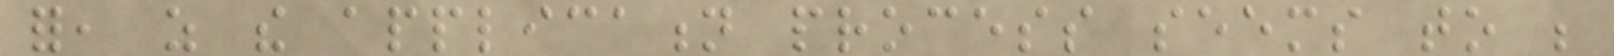for, as the application process seems to be
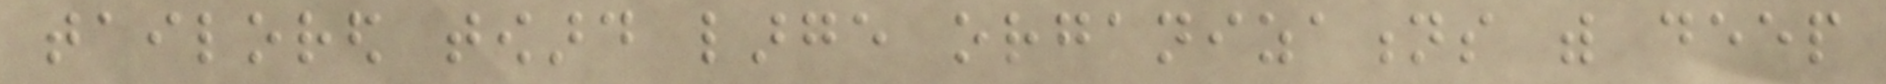tailored toward large organizations with deep
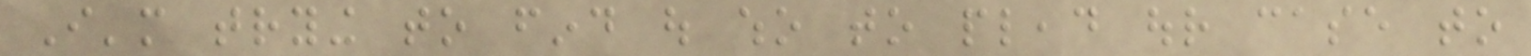I'm trying to find out who to plead our case to
